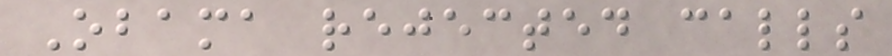Obama rejected calls
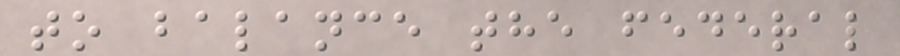to balance the federal
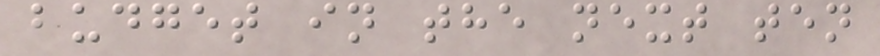budget in the next ten
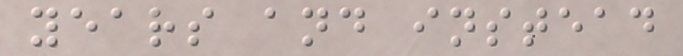years and instead
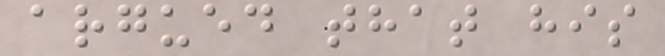argued that his
